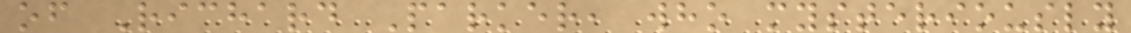of Richard Parker, who mysteriously
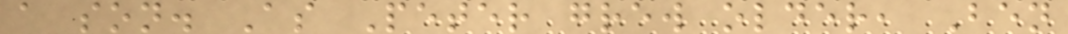a son. As Peter grew older, Ben
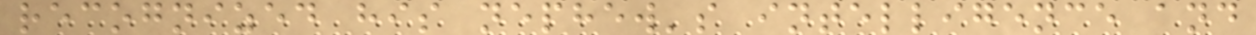recognized his nephew's intelligence and
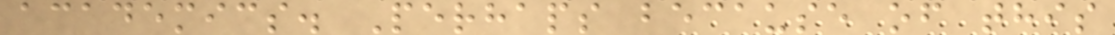academics. Perhaps because of this
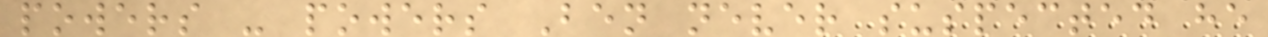powers - powers Ben never suspected he
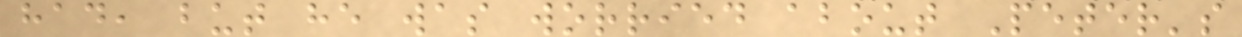had, but he was worried about Peter's
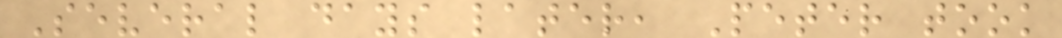Several days later, Peter took
